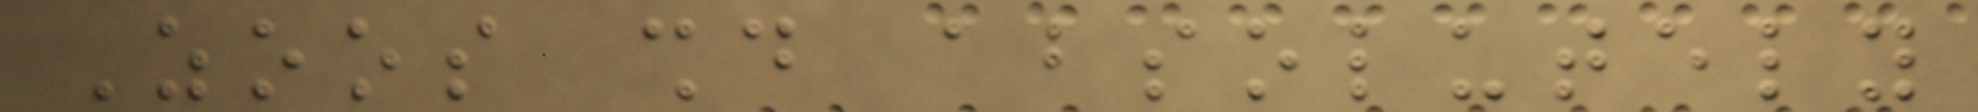Zoos should absolutely
